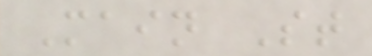Main St
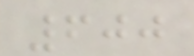600
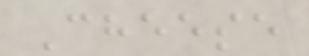Cheese
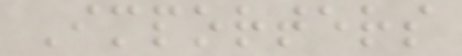Importers
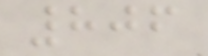806
